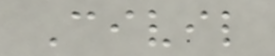Civil
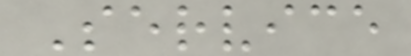Service
